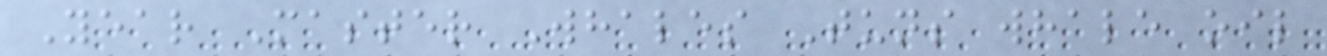Year Master Whales Tuns whale oil
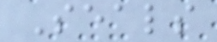Seals
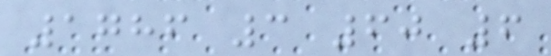1786 3 60 6
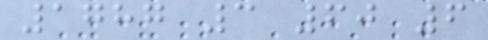1787 3 60 6
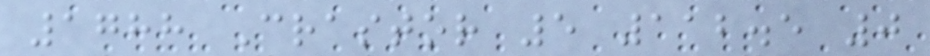1788 Crastor 5 112.5 0
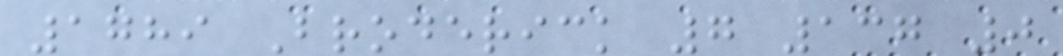1789 Broderick 7 137 0
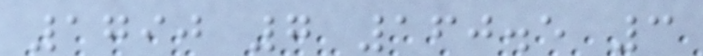1790 7 160.5 3
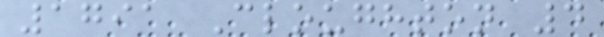1791 Cloughton 4
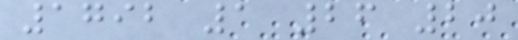1792 1 26 20
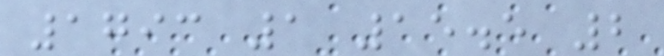1793 1 15.5 2
